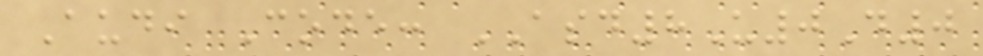Audi Code: ASD8U0D0
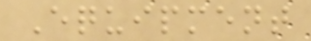Equipment
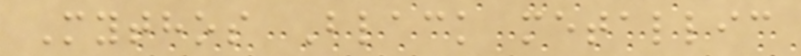Mythos Black metallic
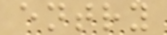entry
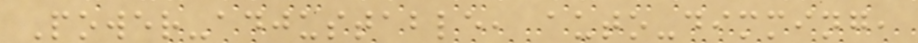Power-adjustable, auto-dimming,
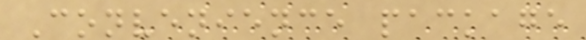Convenience package
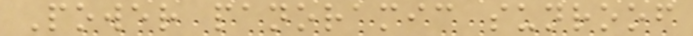Power panoramic sunroof
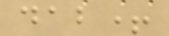dab+
